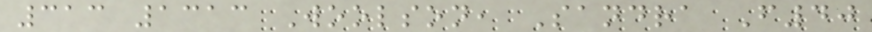313 1313 Woolson, Sandra F40
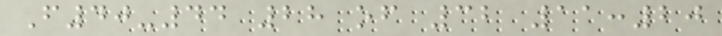F40-44 28 of 32 11:20
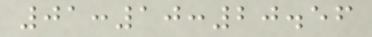01:10:20.56
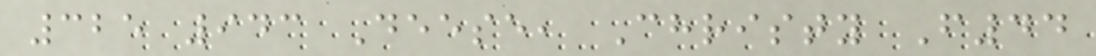325 943 Deese, Christy F44
